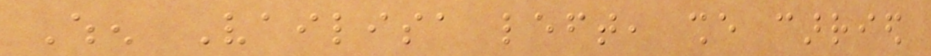When Vailisa left, she carried
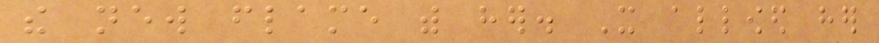the new flame with her. It allowed her
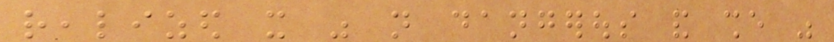realized it was not dangerous and she was
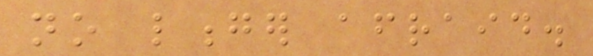no longer afraid.
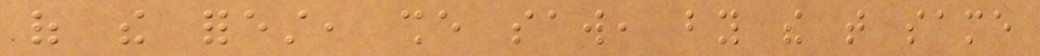of the forest, she saw, by the that same
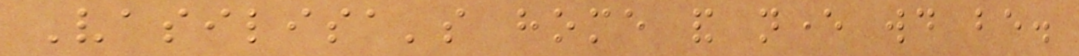Vasilisa's home and never would be.
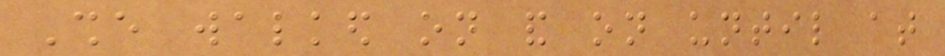She walked on and on until at
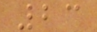23
